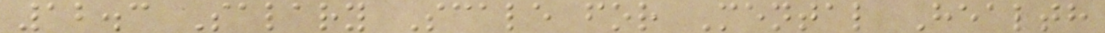12.3 Salary Scale for Mental Health
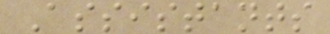Assistants
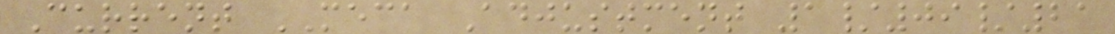Current MECA Adjustment 1/09/21
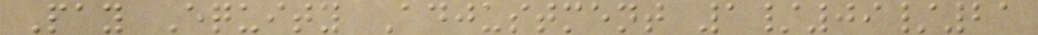Pay Equity Adjustment 1/09/21
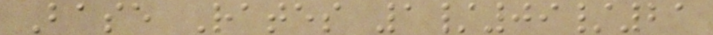Base Rates 1/09/21
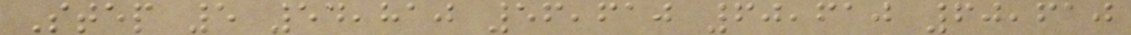Step 5 54,810 56,610 60,610 60,610
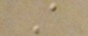A
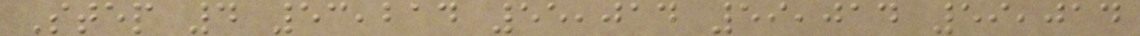Step 4 53,214 55,014 59,014 59,014
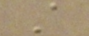A
